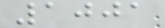1001
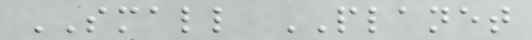SMALL PLANET
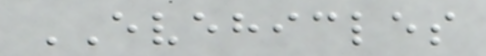EVEHICLES
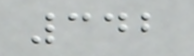342
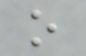o
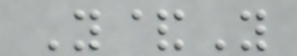Y&Y
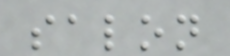salon
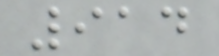914
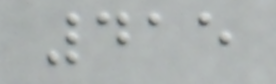415
